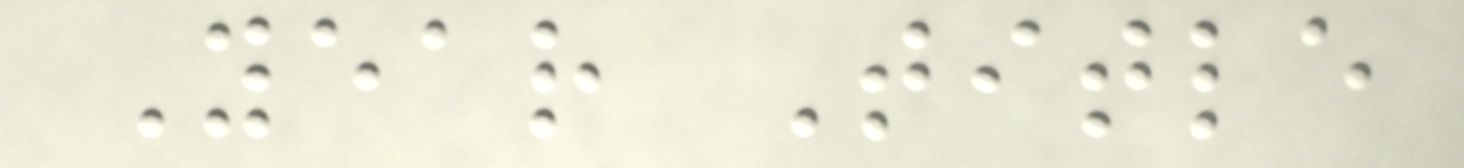Year Title
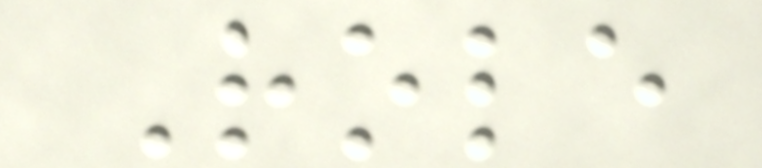Role
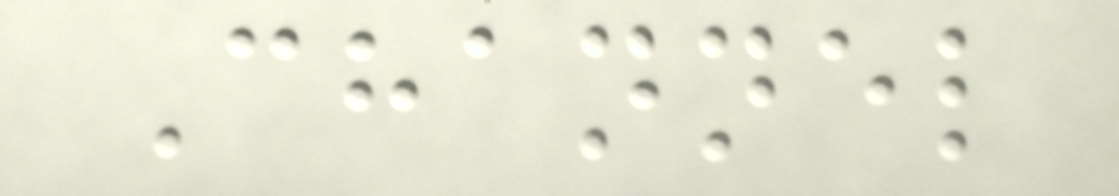Channel
